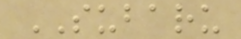SUBARU
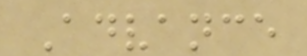Advance
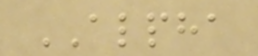ALPHA
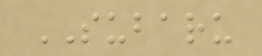SUBARU
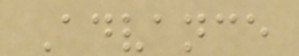Advance
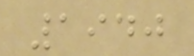1940
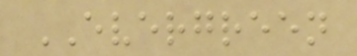EVERGREEN
